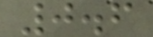0.6
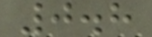0.8
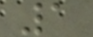1
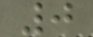0
